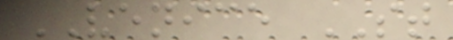VENICE ST
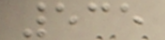535
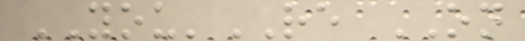YOU'RE ON
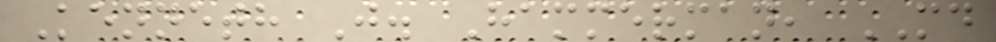Kenneth J. Hammerman, MD
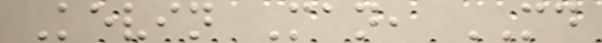Kevin Man, MD
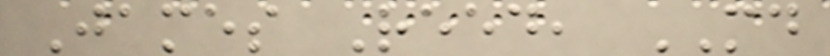James Reed, MD
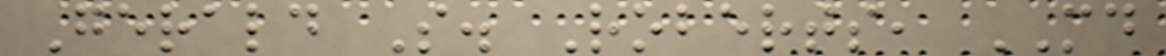Gerald S. Roberts, MD
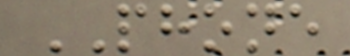PHONE
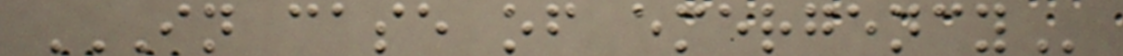IN CASE OF EMERGENCY
